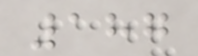187
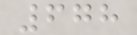678
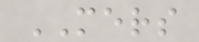MERS
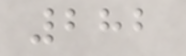282
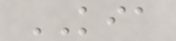KIA
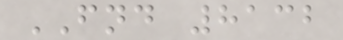FND 8132
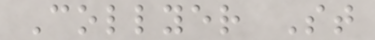Collyer St
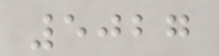5027
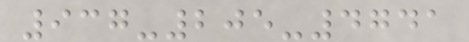937-205-4741
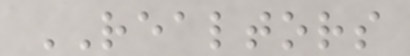REALTORS
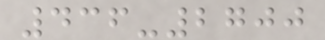436-2700
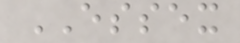ESSEX
